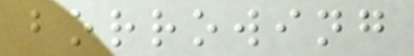borrowing
